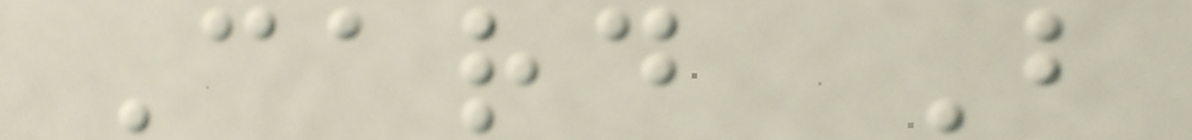Card B
